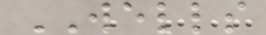WELLS
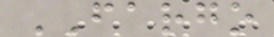FARGO
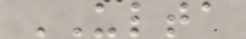ULTA
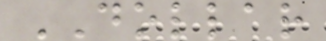DOLLAR
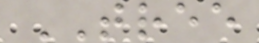TREE
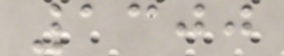1300
